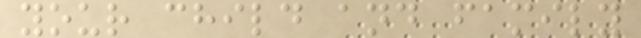your child and family
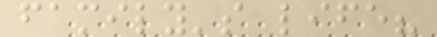family's life?
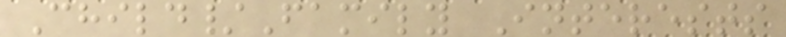Child/Family Interests
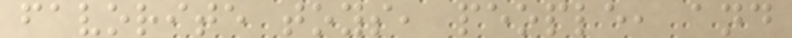favorite toys, people, and
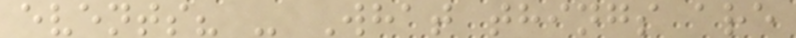events? - What things are
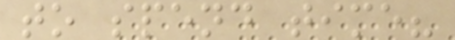to spend time?
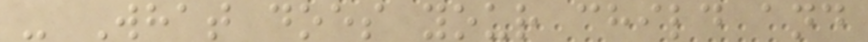- What does your child and
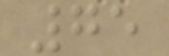75
